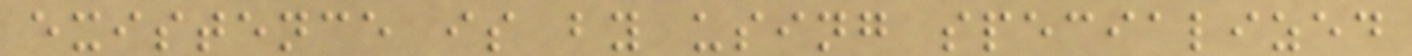existence is by using specialized
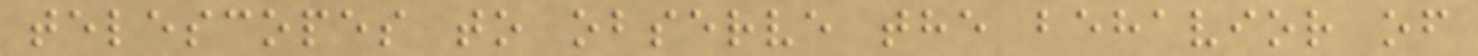telescopes to observe the behavior of
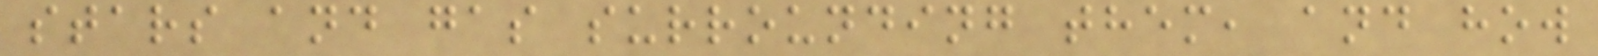stars and gas surrounding them, and how
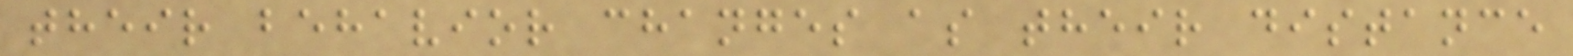their behavior changes as their distance
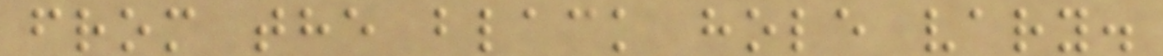from the black hole vary.
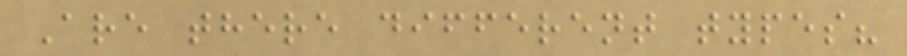Are there different types?
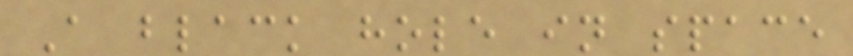A black hole in space
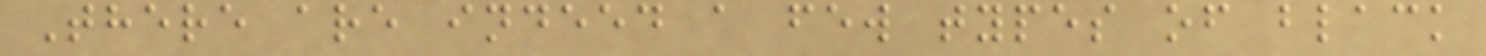There are indeed a few types of black
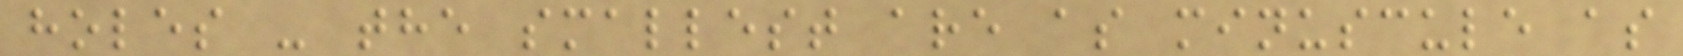holes - the smallest are as minuscule as
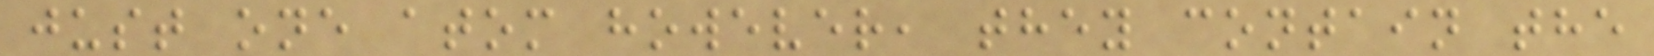just one atom however, they contain the
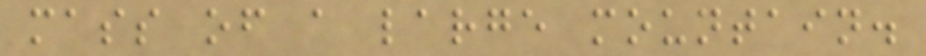mass of a large mountain.
